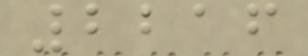2216
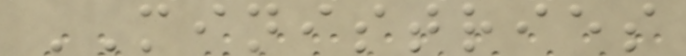MINISTRIES
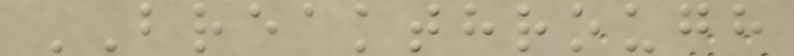BREAKTHROUGH
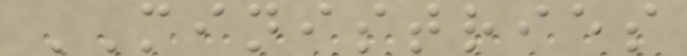MINISTRIES
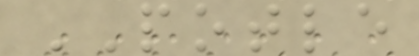POTLE
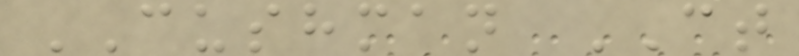CUSHMAN CT
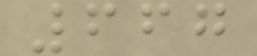667
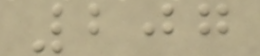207
